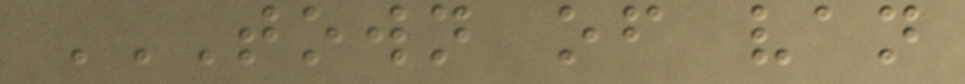TOWN OF VAN
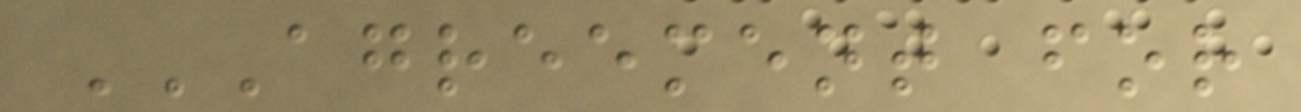AGREEMENT FOR
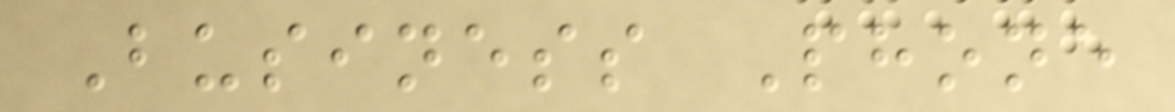Business Phone
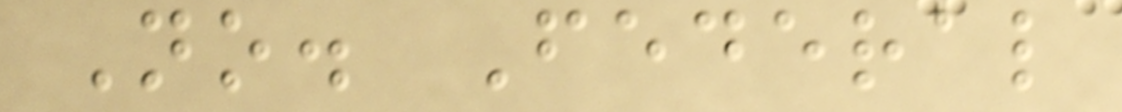No. Federal
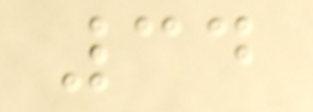34
